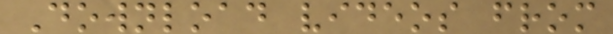Download videos from
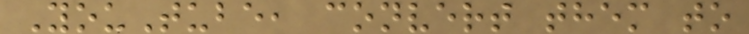YouTube, convert them to
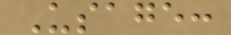Usage:
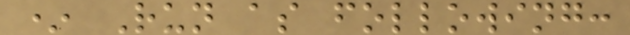* Run as following:
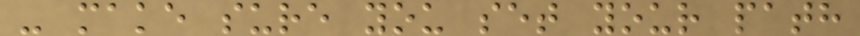- make sure you set your path
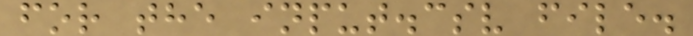for the input.csv file.
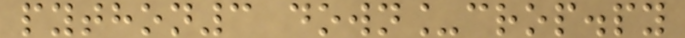python3 down_crop.py
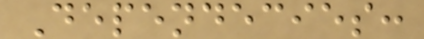Dependecies:
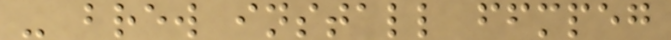- brew install ffmpeg
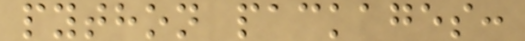python packages:
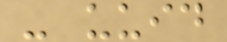- uuid
